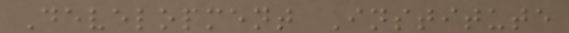Development Institute
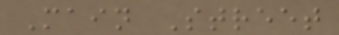Main Street
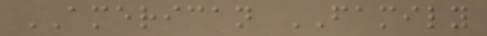AMERICAN FAMILY
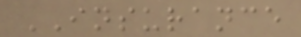INSURANCE
